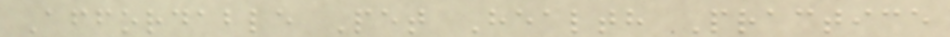Affordable Pet Health Practice
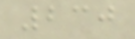230
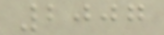2007
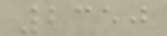2350
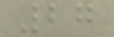27
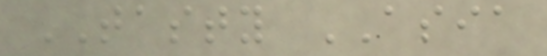TASTY ASIA
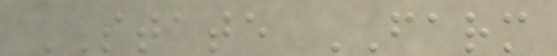STATE FARM
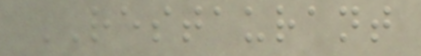RESTAURANT
